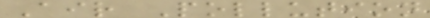Air Pollution
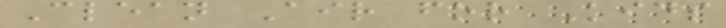Clean Air for Kids
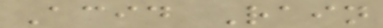Acid Rain
